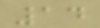14
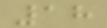18
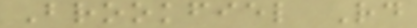Brookfiel Rd
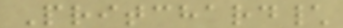Pritchard\
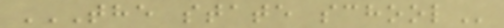THE STATE SCHOOL
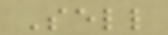Sell
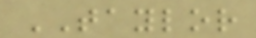TAYLOR
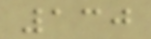130
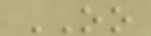OO
